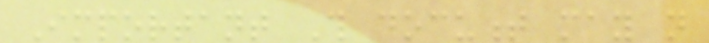Important This document may not
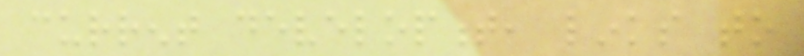current development, links to
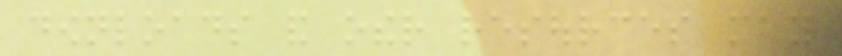downloads and other resources may
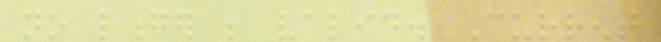no longer be valid. Current
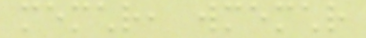memchr, wmemchr
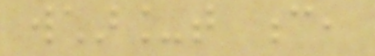wchar_t c,
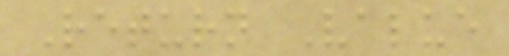Return Value
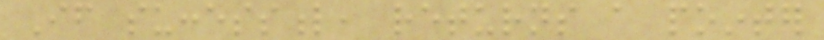If successful, returns a pointer
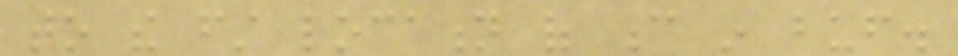to the first location of c in buf.
